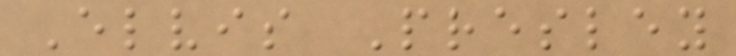Elvis Presley
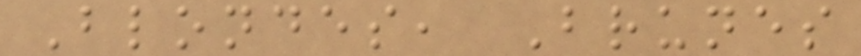Blondes, Brunes
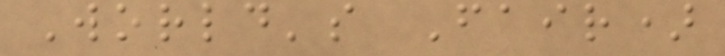World's Fair)
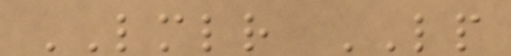LMLR LP
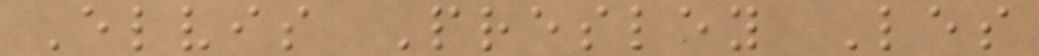Elvis Presley Les
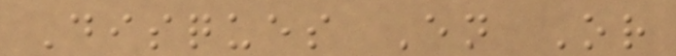Disques En Or
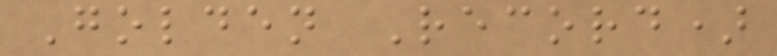Golden Record)
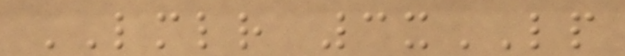LMLR 3xLP
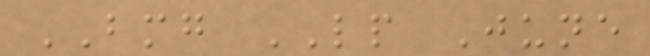BMG LP June
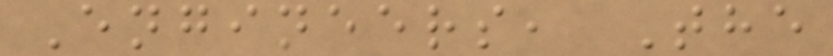Engineers, The
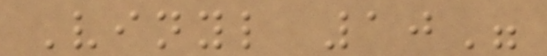Vinyl 10"
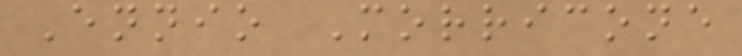Ennio Morricone
